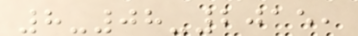8-08-2015,
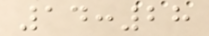14:28
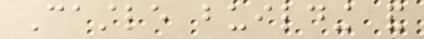Castle building and
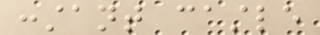constant castle
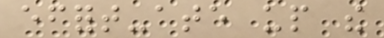effort-ate up the
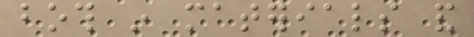both in materials and
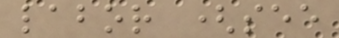labor (see
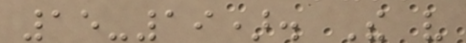15-19). The very
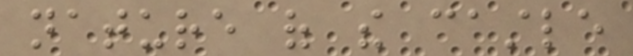nature of the castle
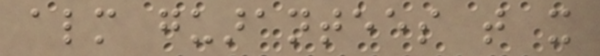almost guarantees that it
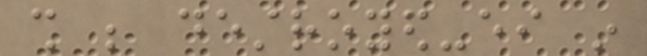shall be destroyed-either in
